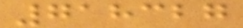718327
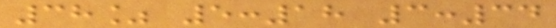38% 5:18 3:34
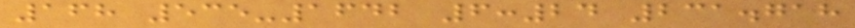168 535-1642 6:24 231.718
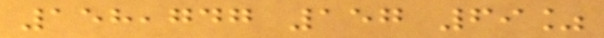158,747 157 69%
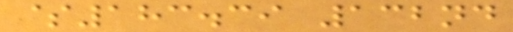$183.39 132nd
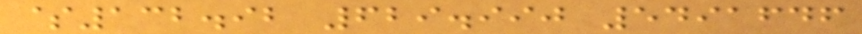$132.92 629.990 5491646
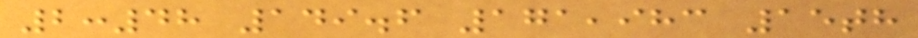2:48 149.6 171,983 15th
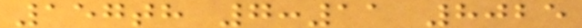157th 7:11 8025
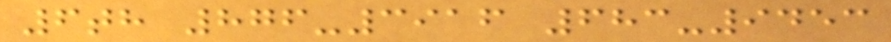6th 876-3916 683-9453
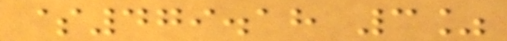$479.18 3%
